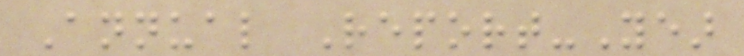Annual Report-Year
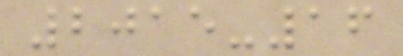2015-16
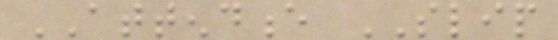ATTENDENCE SLIP
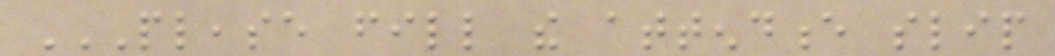PLEASE FILL THE ATTENDENCE SLIP
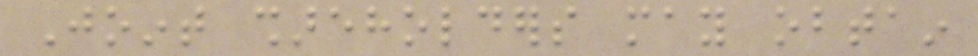Joint shareholders may obtain
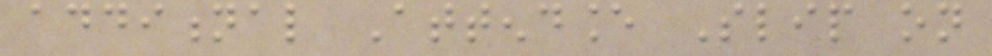additional Attendance Slip on
